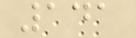141
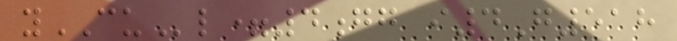yCUl=4gg i4G518
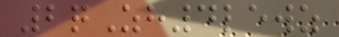2qZh4lewz
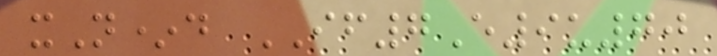xN*d IF7E9u70
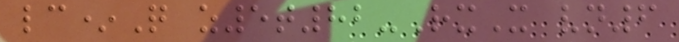lc*Q z5t82-RxX vn6
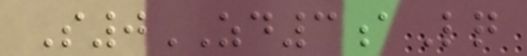S0ZD3aLq
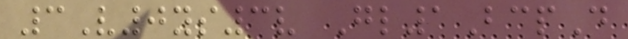3V0ys3v Gl1BcpD
